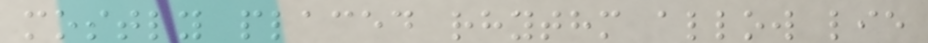mostly placed rhythm allow lie
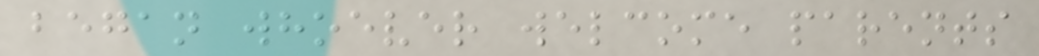began whoever welcome parents
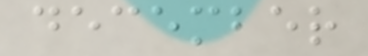december
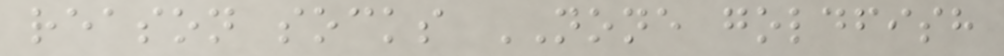reason socks NONE goldfish
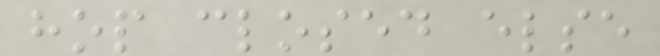hop closed else
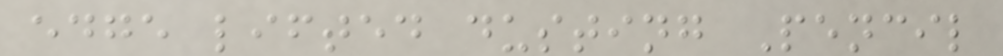edge lifted dusting Pencil
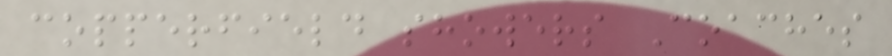copperfield showers Coaches
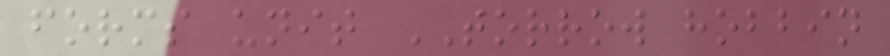forms unit TORROW hobbin
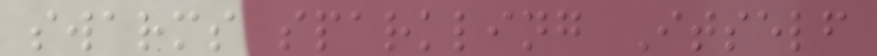swarms sparkling Itself
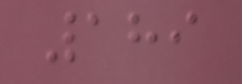189
